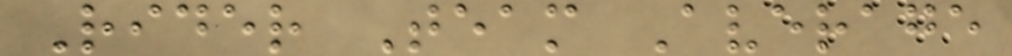Rider Team Average
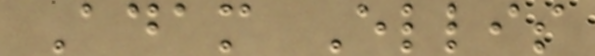Adam Ellis
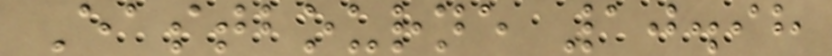Eastbourne 10.98
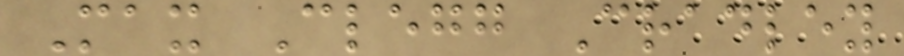Max Clegg Cradley
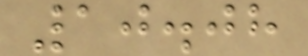10.08
